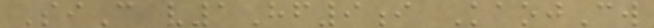SiC v1Hf9i KaojCw
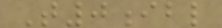T0ibl
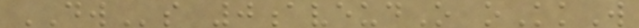DWs 0aveudO oKkW
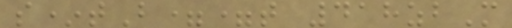s*tB==t 418zbM
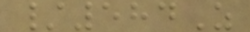/584Z
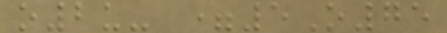o2u- =5O75
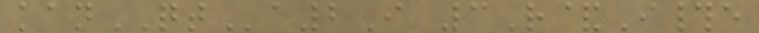kanQTa2I 3R&I#e
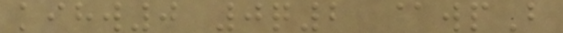kihw0 0q2 @wpB
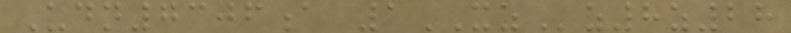Udn7306a 1XZz8z28
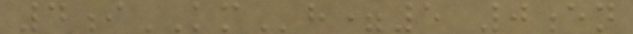4iKMh=5 0en
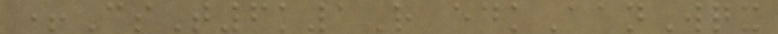+CsT6k1R edkAanWqx
